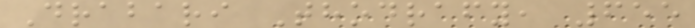Drabari Thodrafy, 655
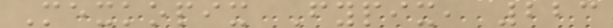Mexkopix Fypix, 223
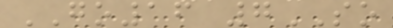GO16 7SO
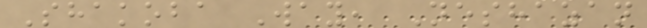Shakoba Way, Neshazan
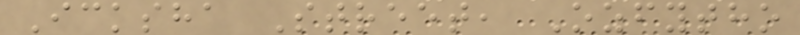Icksha Street, Ozfytho
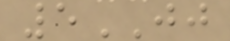5JJ
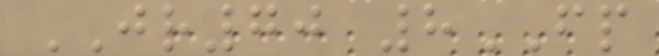JR70 8FP
